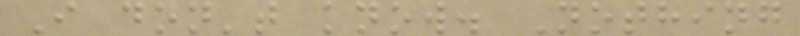I don't know. Nothing
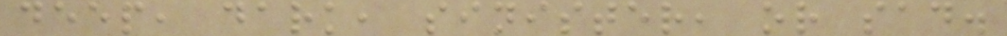deep, dark, sinister, or sad.
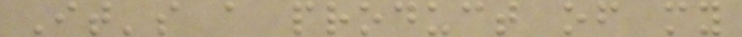It's a product of my
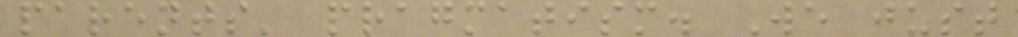parents' pragmatism. We just
